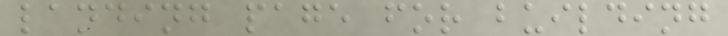landing page for building
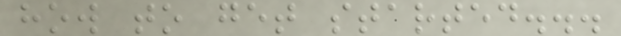how to get started...
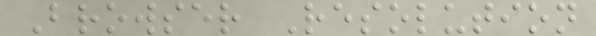Browser Resolution
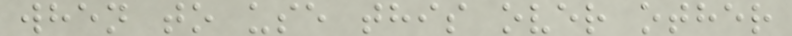when to use this over other
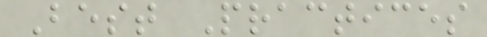Best Practices
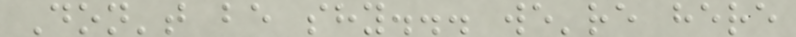Don't be shy... we're here
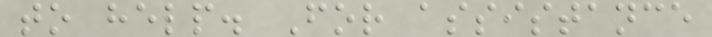to help. For assistance
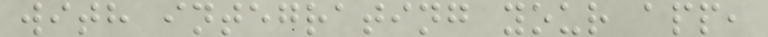with integrating your app,
